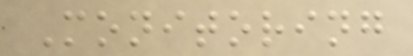Monitoring
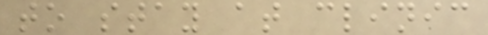to stay at clinic
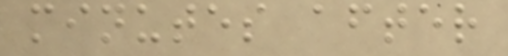minutes after
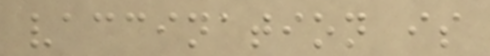vaccination is
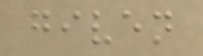given
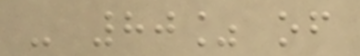- 80% of
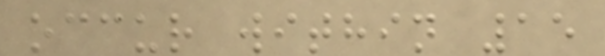occur within 15
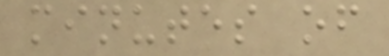minutes of
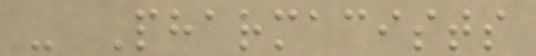- Pharmacists
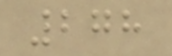278
